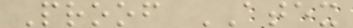Proof ATEX
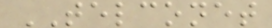TELCONET
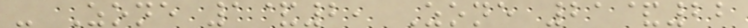- Zone 1&2, Zone 21&22
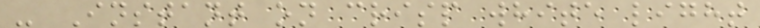- Instant on crisp white light
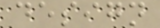design
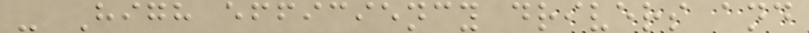- High efficiency drivers and
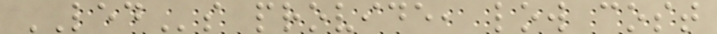LEDs provide, low cost
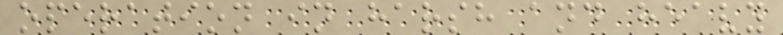operation in harsh and heavy
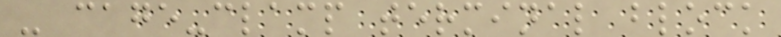- cage-clamp terminal block
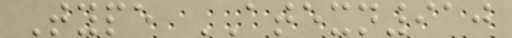Type ATEXN910
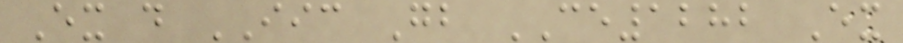Ex d IIC Gb CE1282 Ex
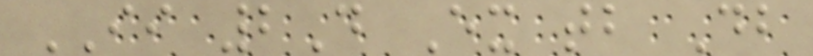II 2D Ex tb Db
